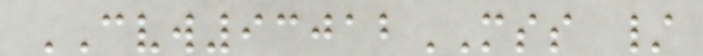CVW93012MSS /
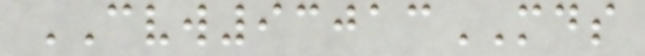CVW93013MDS
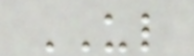UL
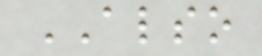ALSO
